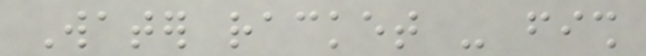Water racket - fish
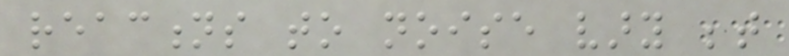reactions to noise vary between
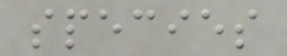species
